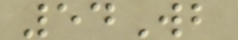54Wb
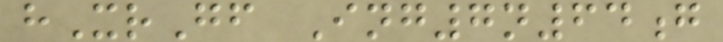hXrGf Ing7n64g
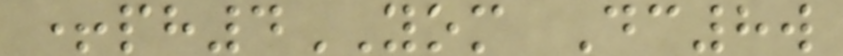+ph4YOM Dc8w
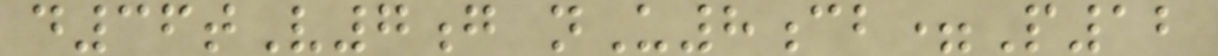d36tV7g nU8cb=P12
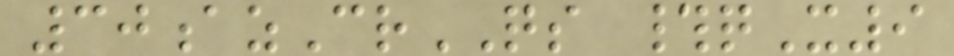30azCrQS #qX9
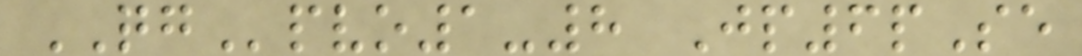QGpvo1-8 Jp6pSe
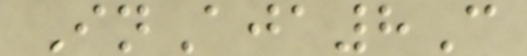InAja8C
